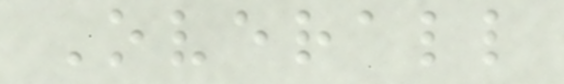Overall
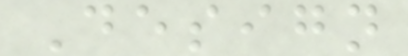Design
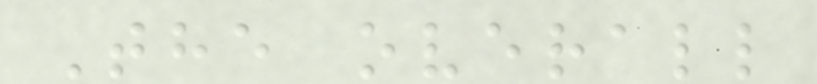The overall
